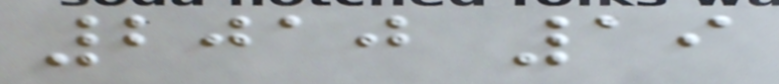2010 19
